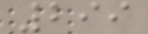299
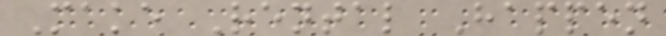Make Rental Happen
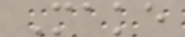Make
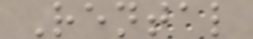Rental
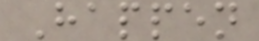Happen
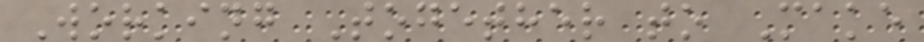Working Together to Make
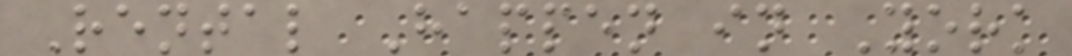Rental Happen in York
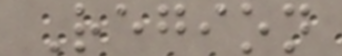Region
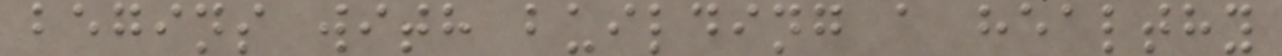begins with building a healthy
